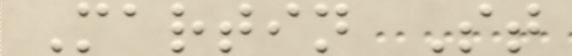Martin St
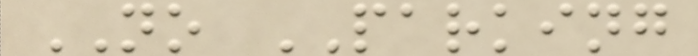NO PARKING
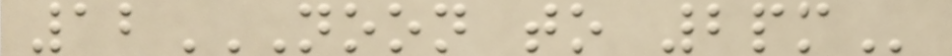12NOON TO 2PM
